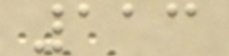113
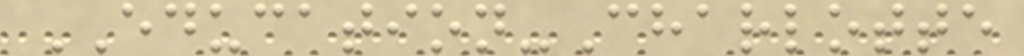EDUCATION-Charlotte
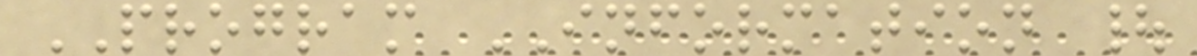PROGRAM INFORMATION |
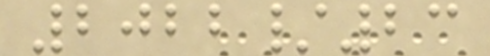2022/23
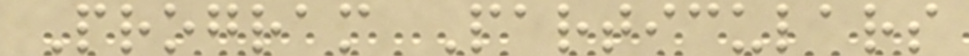Program Particulars
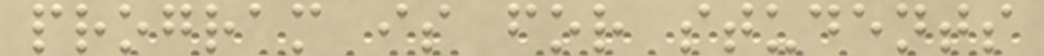program is for students
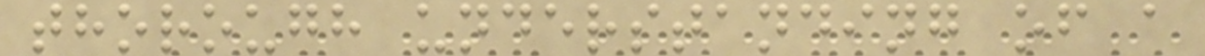thorough understanding of a
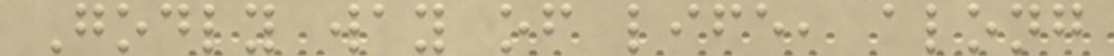Godly way of life, along
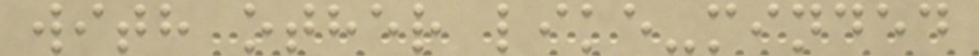with other like-minded
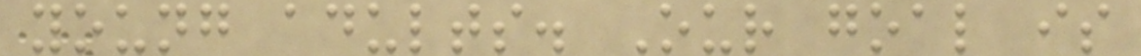young adults. Our goal is
